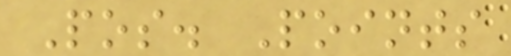Pos. Points
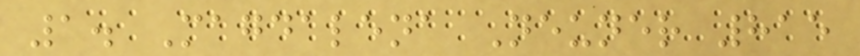1. Magdalena Neuner 815
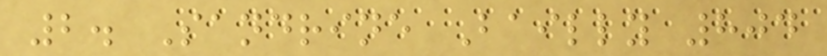2. Sandrine Bailly 804
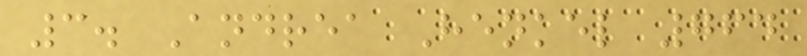3. Andrea Henkel 764
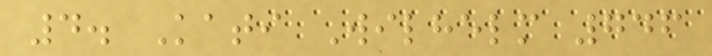4. Kati Wilhelm 746
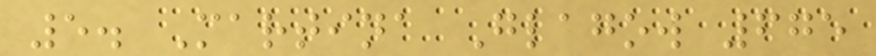5. Martina Glagow 675
